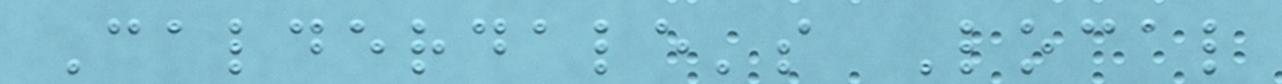Calderdale's Local
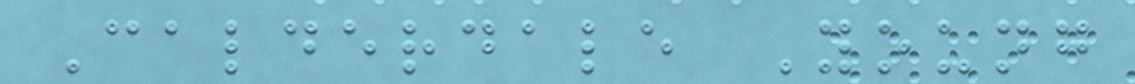Calderdale Young
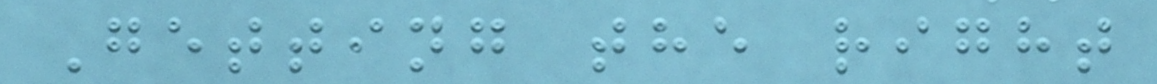Getting the right
